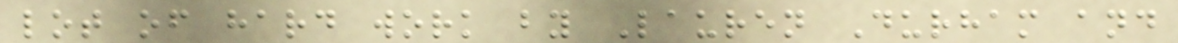lot of hard work by Lauren Durham and
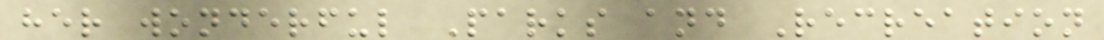her wonderful Parks and Recreation
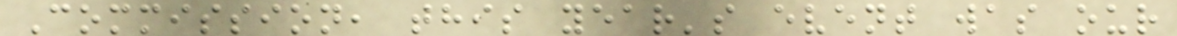Commission, this year's event was our
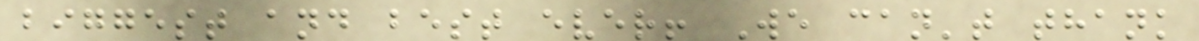biggest and best ever! We can't thank
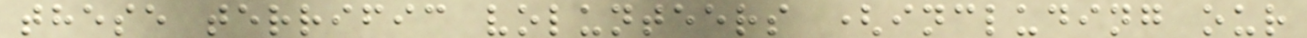these terrific volunteers (including our
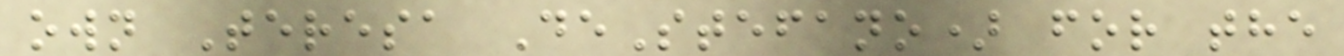own Teresa DeStefano) for the
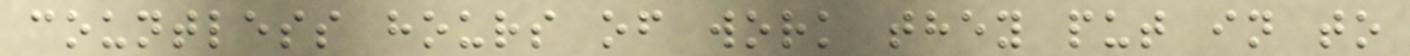countless hours of work they put in to
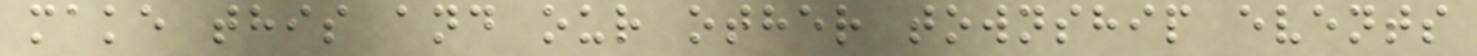make this and our other township events
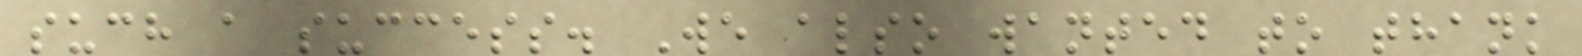such a success. We also wanted to thank
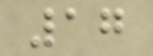17
